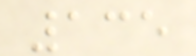135
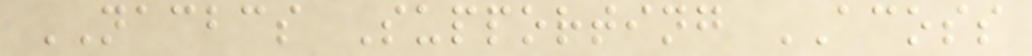NACBCS Supporting ACOSS
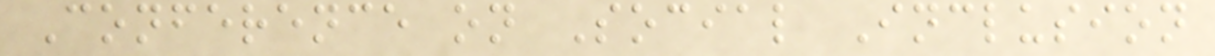Conference on Social Inclusion
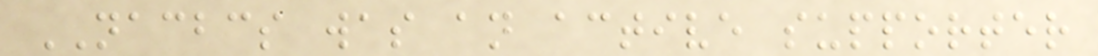NACBCS was an active supporter
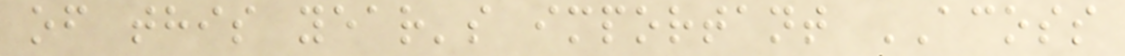of this year's important ACOSS
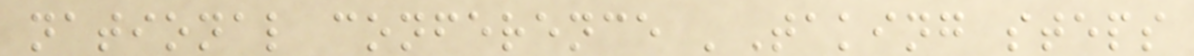national conference 'Taking steps
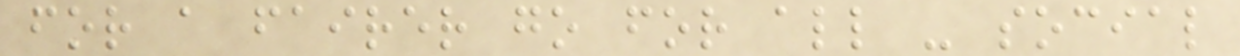for a fairer go for all - social
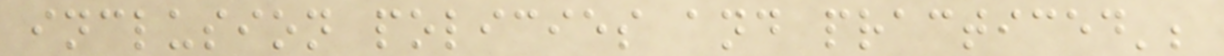inclusion policies and practiced';
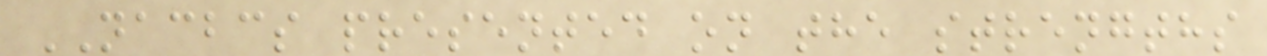NACBCS presented on the strengths
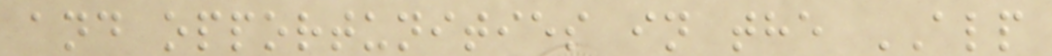and opportunities in the ALP
